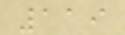119
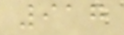917
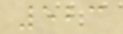523
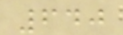640
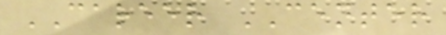CAREER CENTER
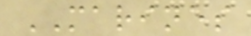MARINES
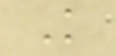K
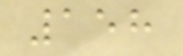158
